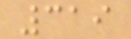319
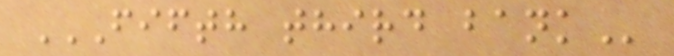FIFTH THIRD BANK
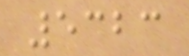5323
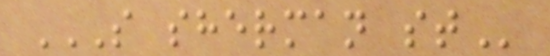S SHERMAN ST
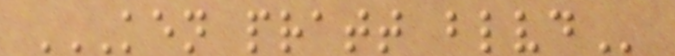KEN PRATT BLVD
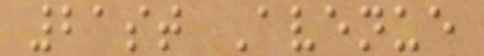21st Avenue
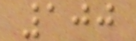100
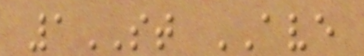1ST AVE
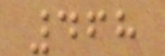468
